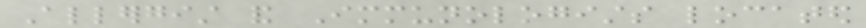Allergist and Immunologists located
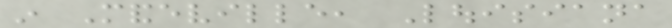in Mandeville, Louisiana
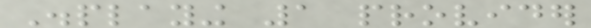Displaying 1 provider
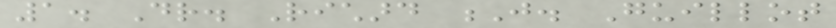1. Dr. Richard J. Guillot
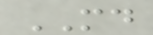MD
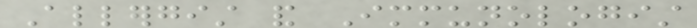Allergist and Immunologist
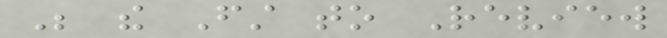Be the First to Review
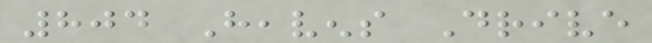804 Heavens Drive
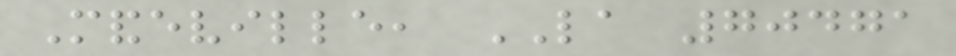Mandeville, LA 70471
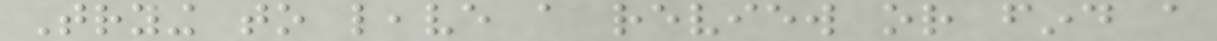Trying to leave a review or find a
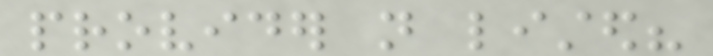provider not listed?
